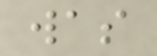was
